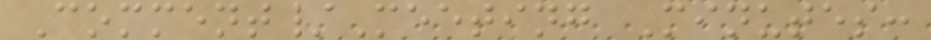Comment/Meeting Minutes:
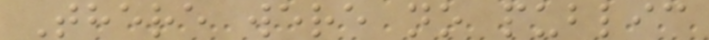There were no public
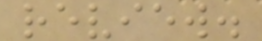review.
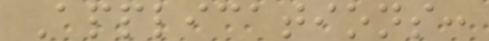Applications:
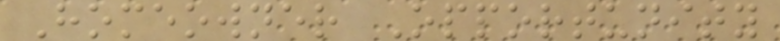Homeowner Opportunity
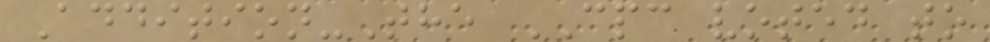Addition-The CPC voted to
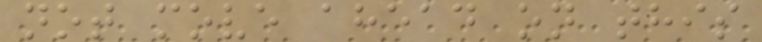not move ahead on this
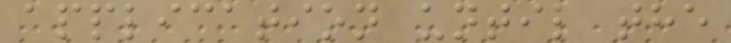application until the
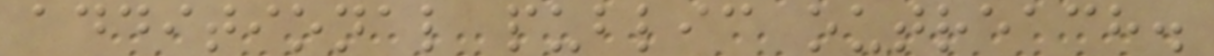additional public outreach.
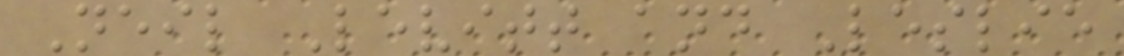Neil Levitt and Leslie
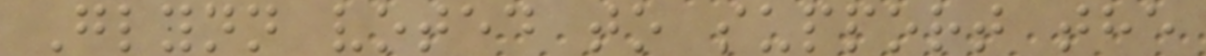Glynn voted to support the
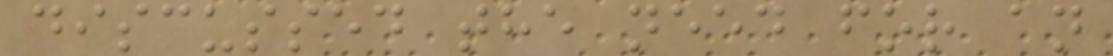discussed the need for an
